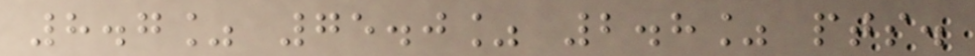8.7% 75.0% 2.8% pts.
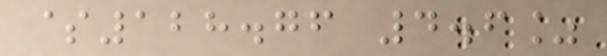$128.76 4.6%
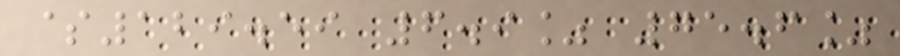$129.59 6.9% 75.6%
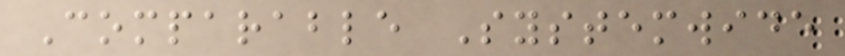Comparable Systemwide
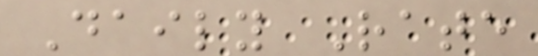Daily Rate
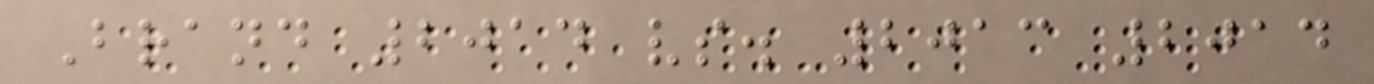Brand 2014 vs. 2013 2014
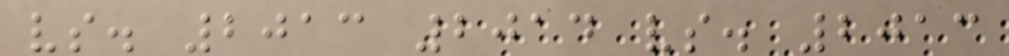vs. 2013 2014 vs. 2013
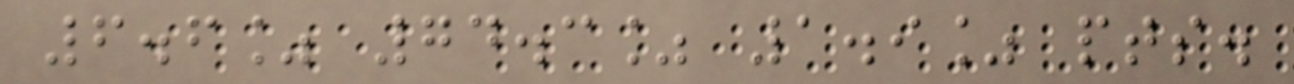6.6% 74.3% 1.9% pts.
